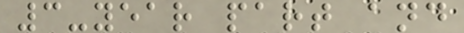3-year part and
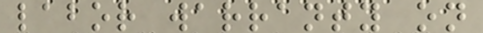labor warranty on
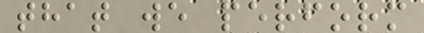that we perform
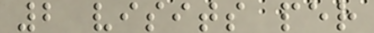2 visits per
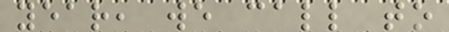year, we call to
